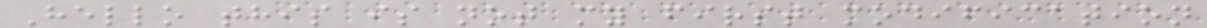Hello this is not my first modification
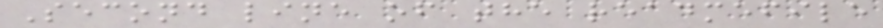Second line of the readmefile
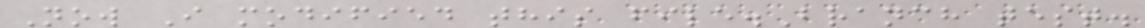Now I modified this file.Branch test.
